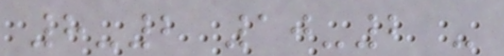8-2 10-2 -
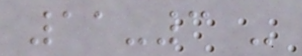11-3 -
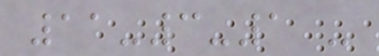11-3-1 -
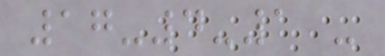17-4-1 -
